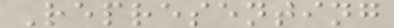Representing
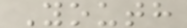Youth
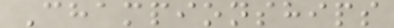Championships
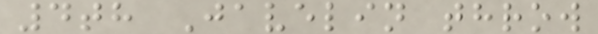4th Javelin throw
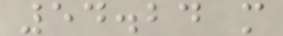54.24 m
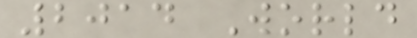2014 World
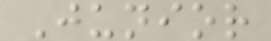Junior
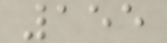155
